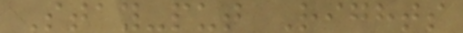Stay-put Rights
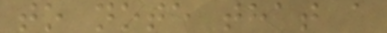to note that a
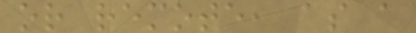or remote, as a
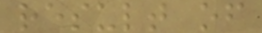result of
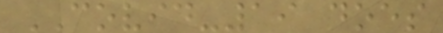COVID-19 does
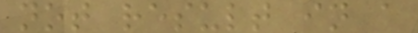not result in a
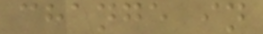change in
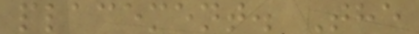placement. The
